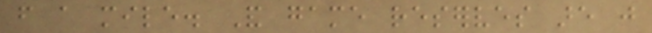from a mile. And game reserves are just
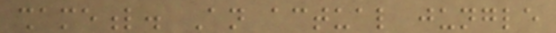shameful. An actual jungle
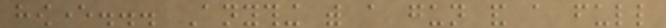however... Anything with a gun and a full
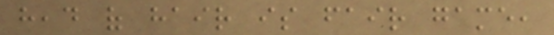head of hair is fair game,
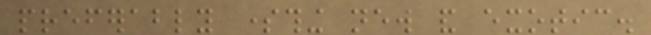preferably something new and exotic.
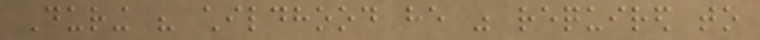During his childhood he was required to
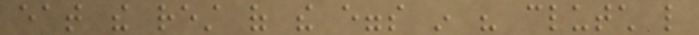eat the rest of the eggs in his clutch like
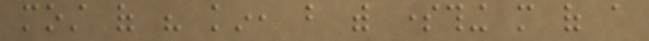most of his kin, but with something more of a
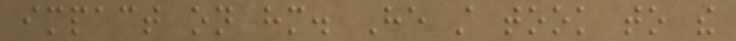impact on him. He still took to the
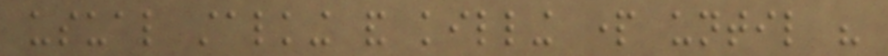usual stalking and killing part until his
